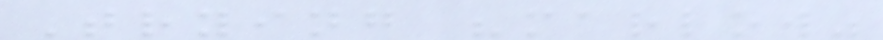Trying "marlow"
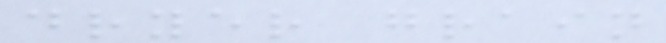dryer grain
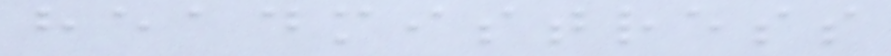headmistress
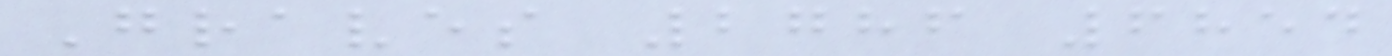Graves 2786 6854
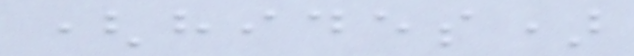(hides)
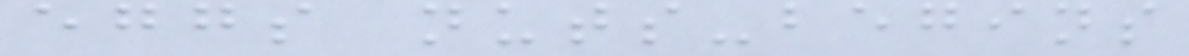eggs nuts-begins
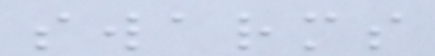swarms
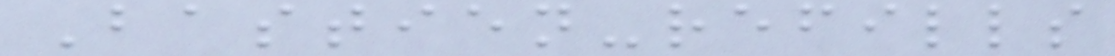Bastien-refills
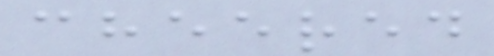cheered
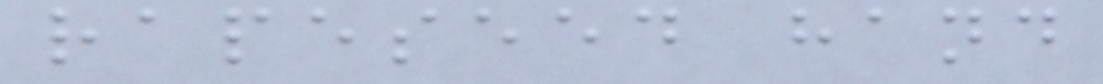rapeseed hand
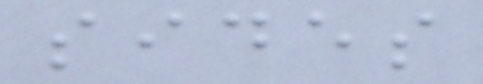sides
